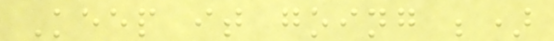Keep it going ;)
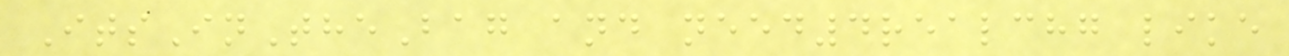ItsInTheBag and need4realchg like
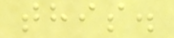this.
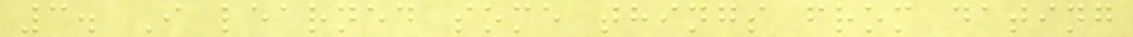3. I learned some things from dating
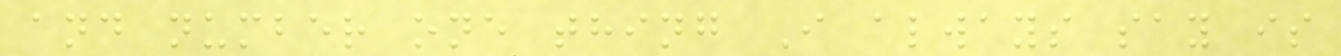and number one thing I always say is
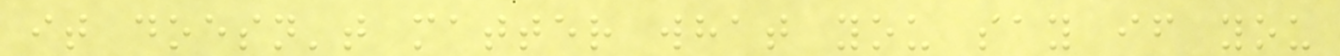it doesn't matter what you say if you
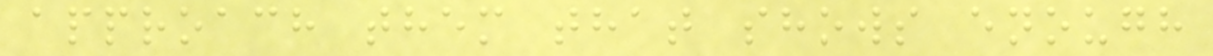approach them that shows enough
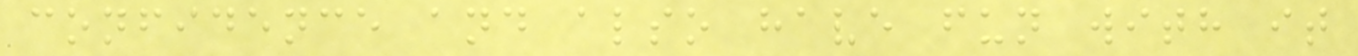confidence and also have fun with it
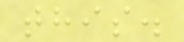this.
